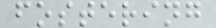fostering
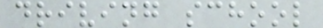driving school
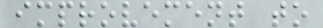improvement to
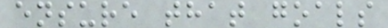ensure that goals
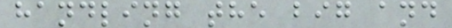handling the big and
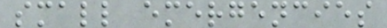small emergencies
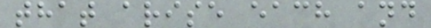that arise each and
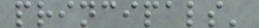principals'
